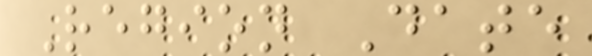Region Date
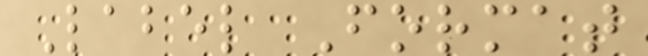Label Format
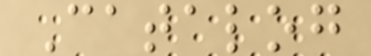Catalog
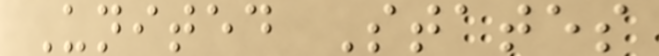United States
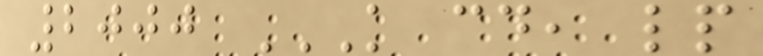2000 K CD, LP
